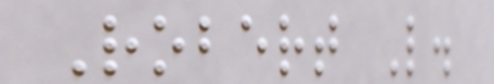Robert L.
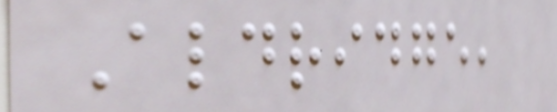Aldridge,
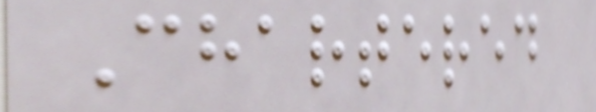Chartered
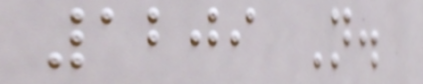1209 N.
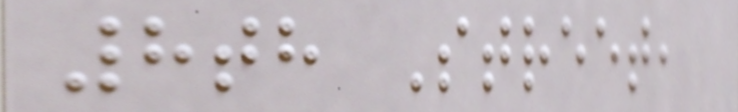8th Street,
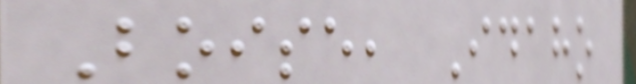Boise, Idaho
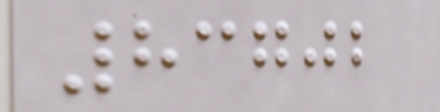83702
